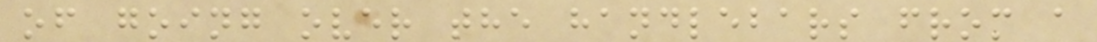of going over the handlebars from a
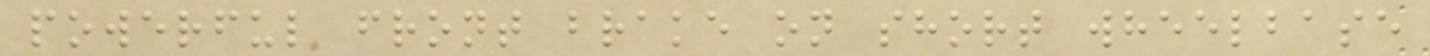powerful front brake on short wheelbase
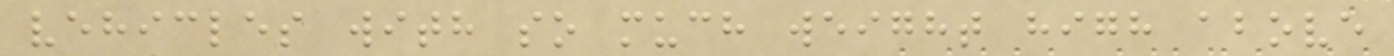vehicles with so much weight high above
